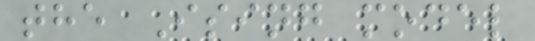the Ising model
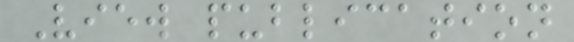View publication
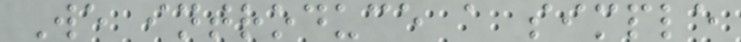We introduce a simple
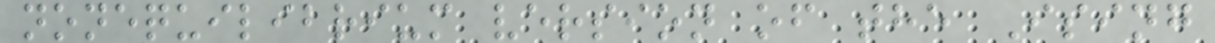nonequilibrium version of the Ising
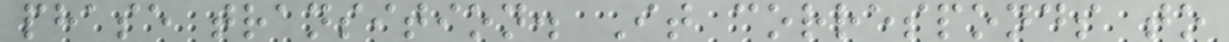phase transition. It corresponds to
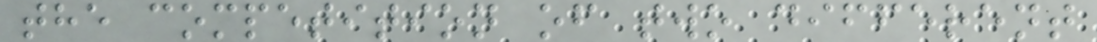the competition of two different
